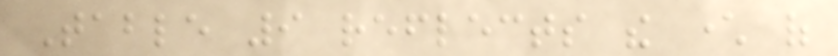Table 9 reflects the character of
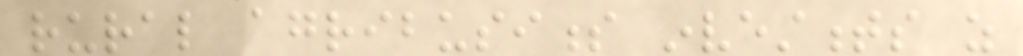rural agribusiness investments as
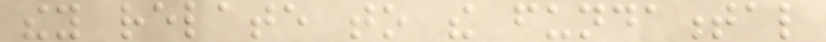they relate to the fundamental
